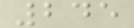245
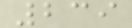239
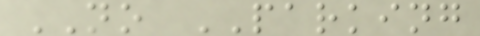NO PARKING
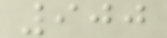900
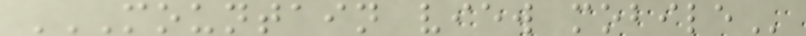MOUNTAIN VIEW MOBILE
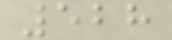528
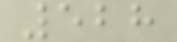528
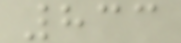833
